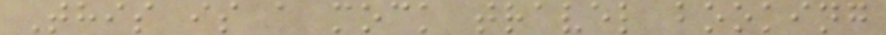This is a mock travel booking
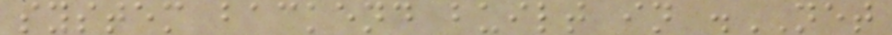system backend built in .NET
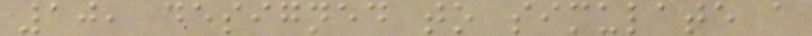10, designed to simulate a
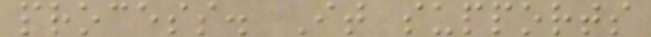process. It supports
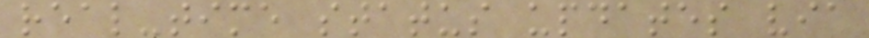real-time status updates via
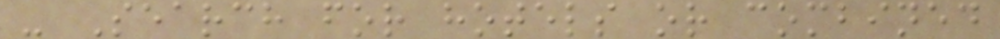- Search for hotels or combined
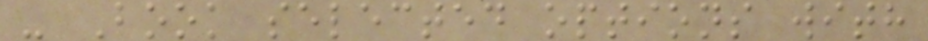- Book selected options with
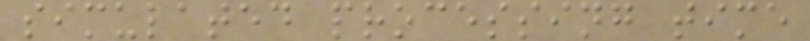simulated processing time
